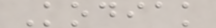Kodiak
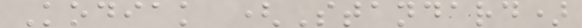Kodiak (Standard)
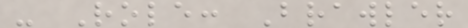- Role: Brawler
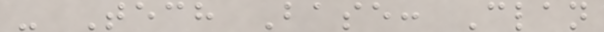- Tech Base: Clan
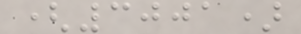(3001)
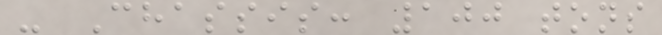- Chassis: 100 tons
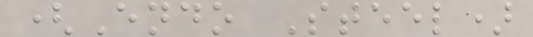(Endo Steel)
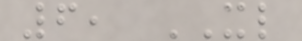6, XL
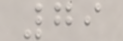79
